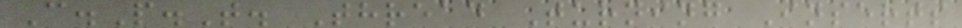C.P.T. Thread Turning Inserts
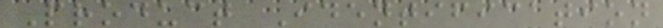Product Identification
